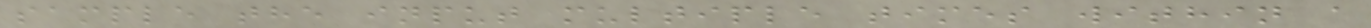sample the input multiple times within a
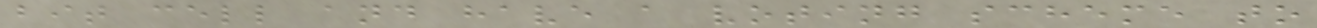bit cell and have a voting scheme to
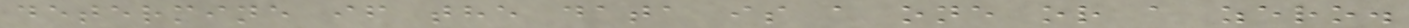determine if the data is a one or a zero.
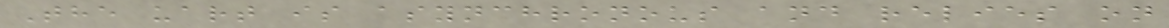The uart is asynchronous and relies on
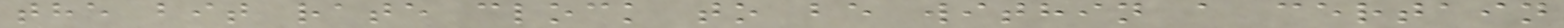the bit rate clock to be within a certain
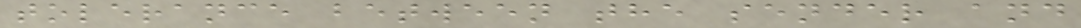tolerance between the sender and
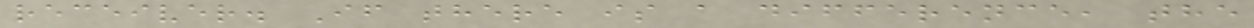receiver. If there is a difference, the
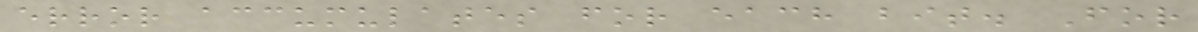error accumulates for each bit. For
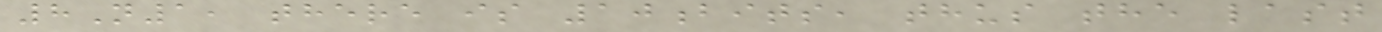8N1, there is 10bits, thus the last
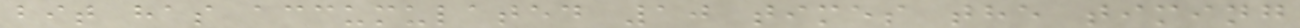bit has accumulated 10 times the timing
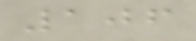106
